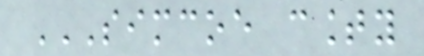SIMCOE COUNTY
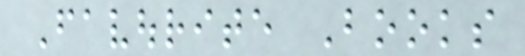Favourite Books
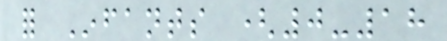for Infants (0-18
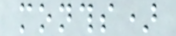months)
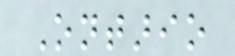Ontario
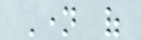Name of
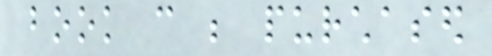book can be purchased
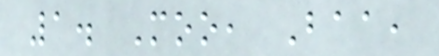1. Moo, Baa,
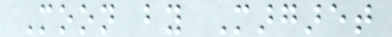Moon by Margaret
